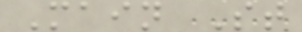Main St
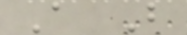A B
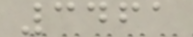3461
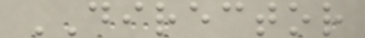DIRECTOR
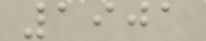1901
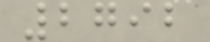2792
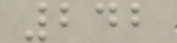242
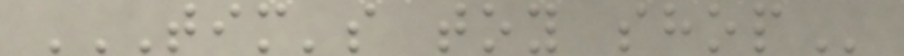TIM'S TOY SHOP
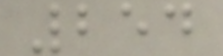254
